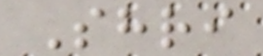Shri
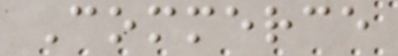Commerce
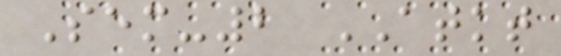Sem-2 ATKT
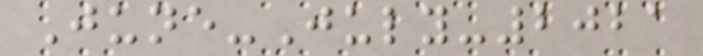June-July-2021
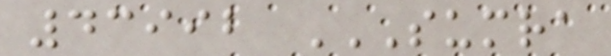43992 SUMRA
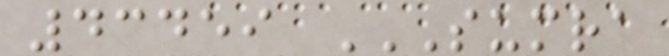43459 SUMRA
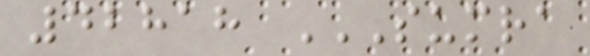42818 SUMRA
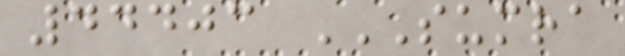44403 SUMRA
